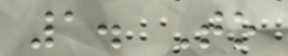1. To
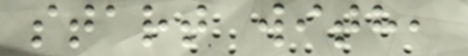start with,
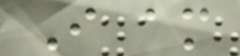I am
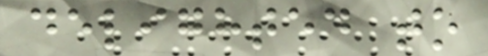delighted to
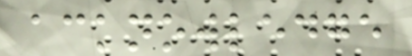acknowledge
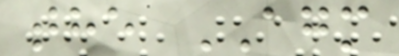the AGM
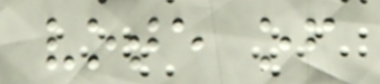vote of
